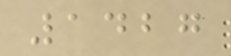1427
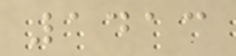1413
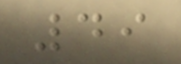49
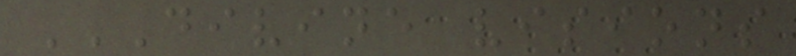DIVINE VISIONS
